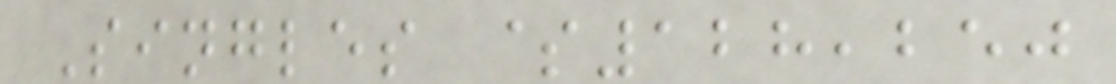Singles $128,250
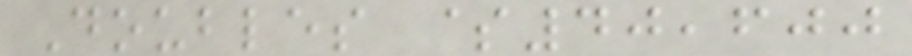Doubles $40,600
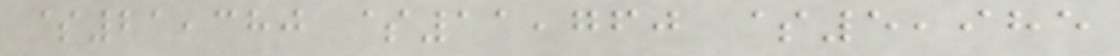$21,380 $11,760 $5,985
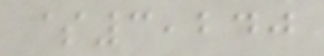$3,240
